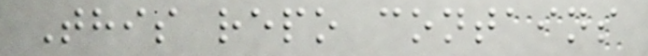This repo contains
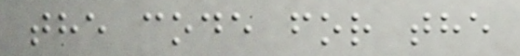the code for the
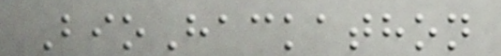BioHackathon
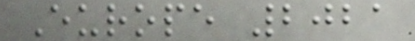Europe 2021
